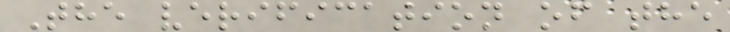The verification of the
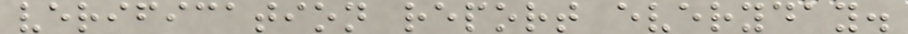verification report everyday.
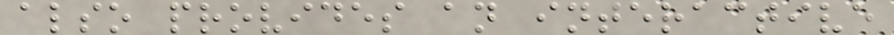also provides an interactive
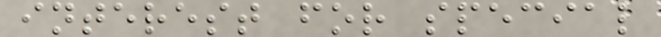interest for special
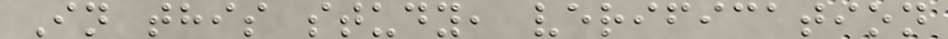In this study, verification
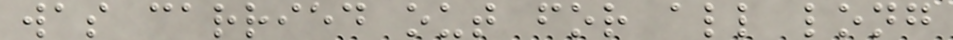was carried out for all long
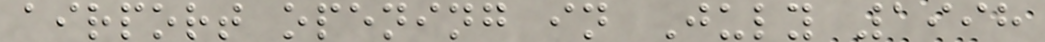airport opening in July 1998
